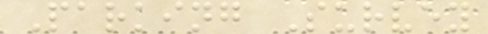Parking Survey
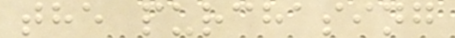the purchasing
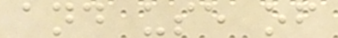and use of
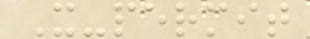X-permit
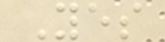Yes
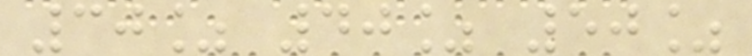30% 40% 50%
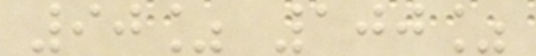90% 100%
